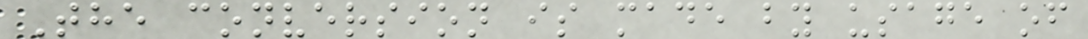The conversion is made by usage of
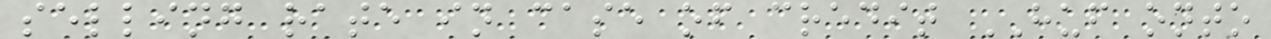selling rate in case of credit HUF onto
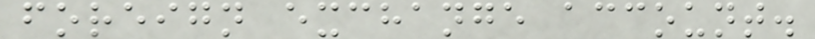foreign exchange account.
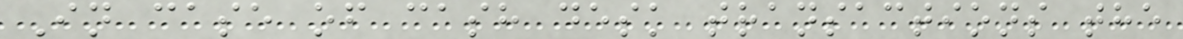In case of cash desk transactions the
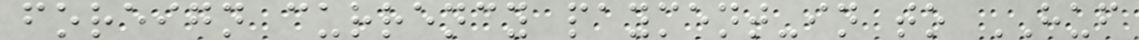foreign currency payment-in to HUF
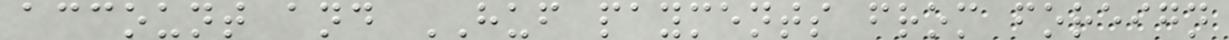account and HUF payments from foreign
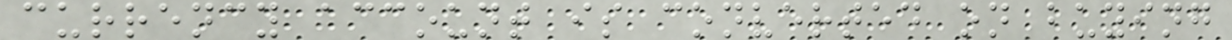currency account is converted on buying
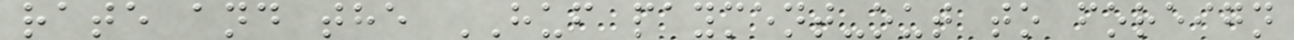rate and the HUF payment-out to foreign
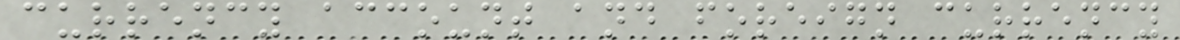currency account and foreign currency
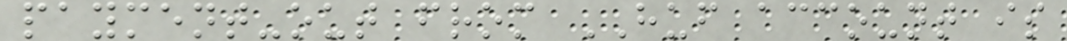payment-out from HUF account is
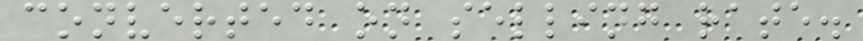converted on selling rate.
